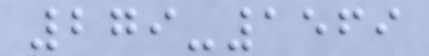279-1569
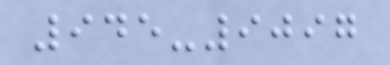945-9097
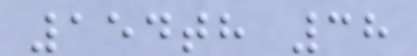154th 38
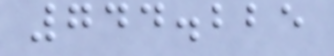744.225
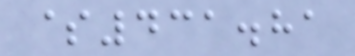$431.81
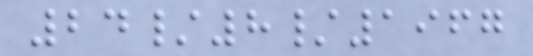24/8/1967
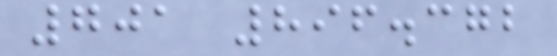701 896.372
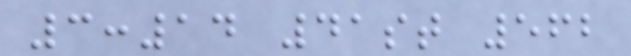3:14 41st 562
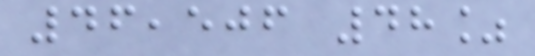46,506 48%
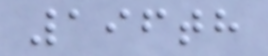196th
